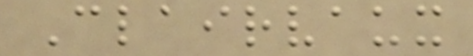Clairvaux
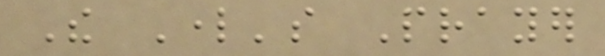The Lord's Prayer
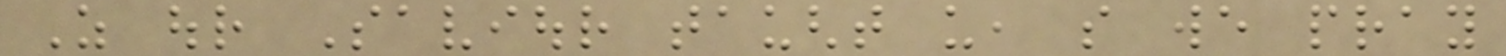As our Saviour taught us, so we pray
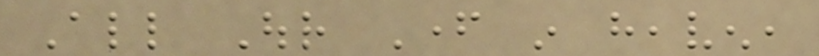All Our Father in heaven,
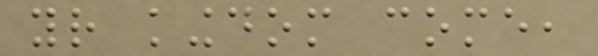your kingdom come,
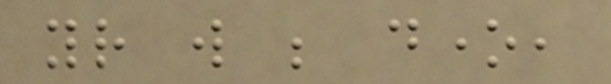your will be done,
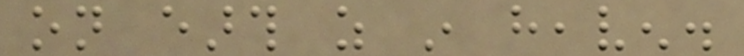on earth as in heaven.
